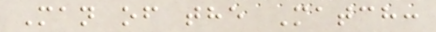Man of the Match:
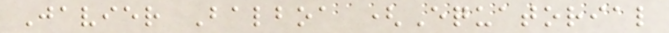Javier Balboa (Equatorial
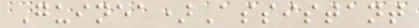Guinea)Assistant
